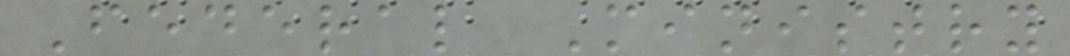Federal Ministry
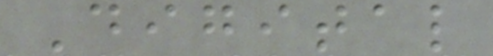Digital
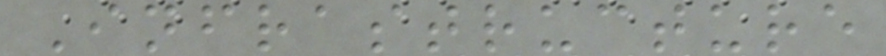Infrastructure
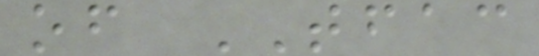of TFAC
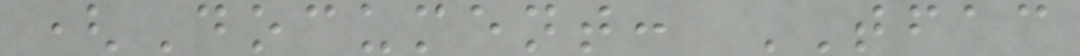(Document: TFAC
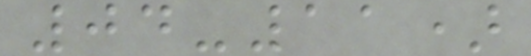04-11)
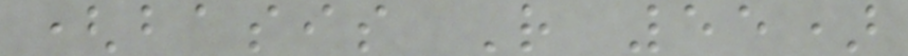(basis R 55)
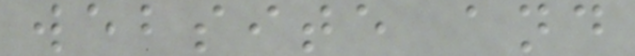website and
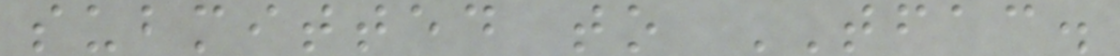submitted to TFAC.
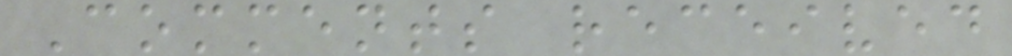Comments received
